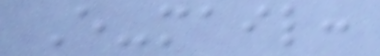E-mail:
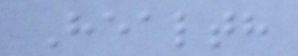Health
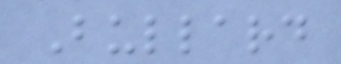Bullard
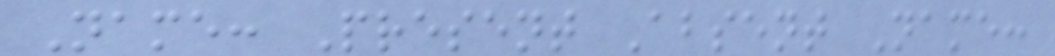Name: Present Absent Name:
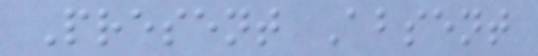Present Absent
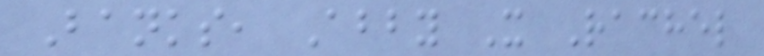Banks, Abby X Rachel
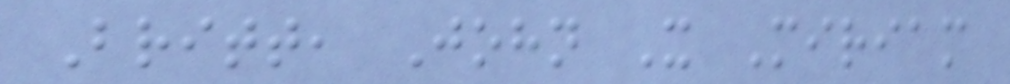Britt, John X Miriam
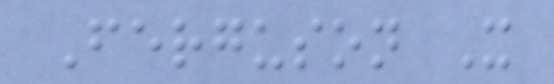Ferguson X
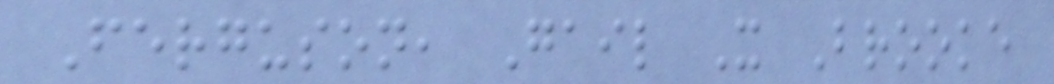Ferguson, Gail X Brooke
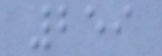259
